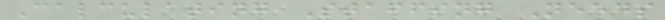Calculating Staffing Needs
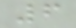6
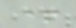+
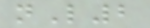nL2
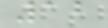12
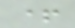+
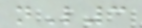nL3
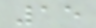15
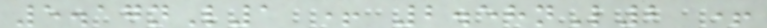5.17nL1 + 2.58nL2 +
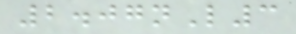2.07nL3
